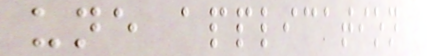une application
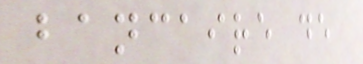bancaire de
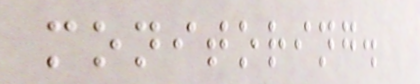monitoring.
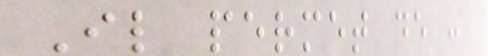Il permet de :
